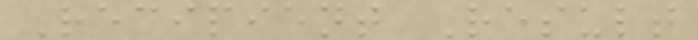Recipient Result
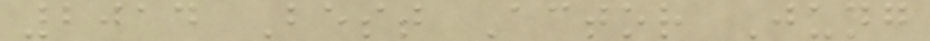2014 Best Actor Jung
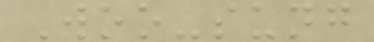Woo-sung
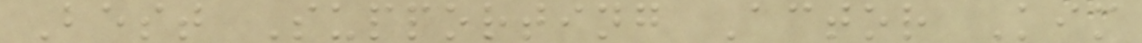Best Supporting Actor Kim
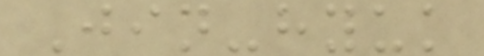Jin-hyuk
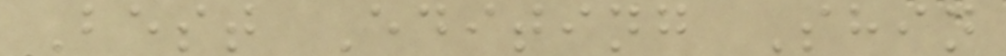Best Editing Shin
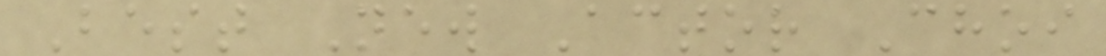Best New Actor Choi
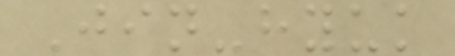Jin-hyuk
